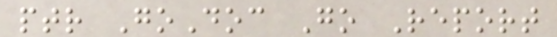ptr GoDoc Go Report
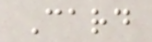Card
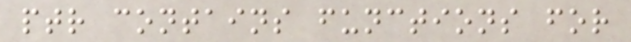ptr contains functions for
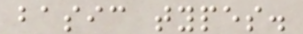basic types.
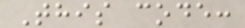This code:
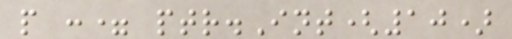p := ptr.Int(10)
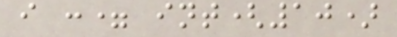i := int(10)
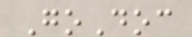GoDoc
